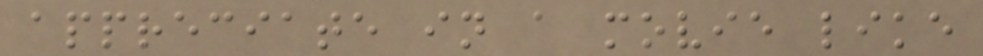appreciate in a movie like
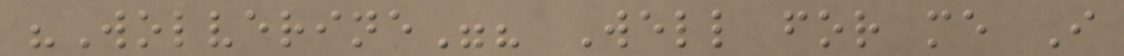"Wolverine"? Well for me I
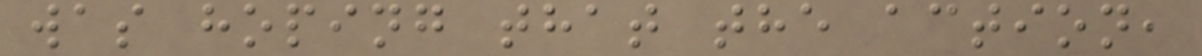was hoping that the action,
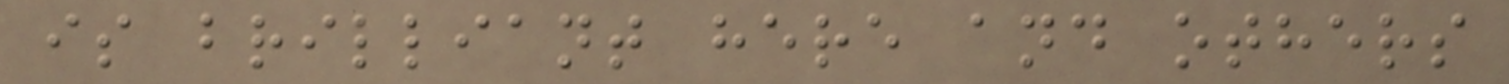is brilliant here and others
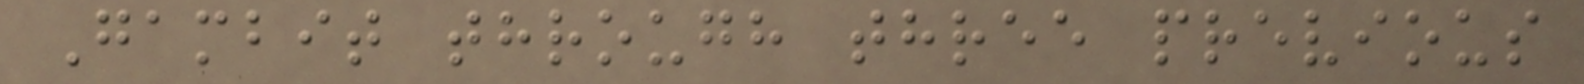Gambit through three previous
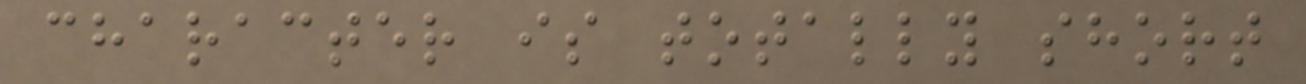character is totally short
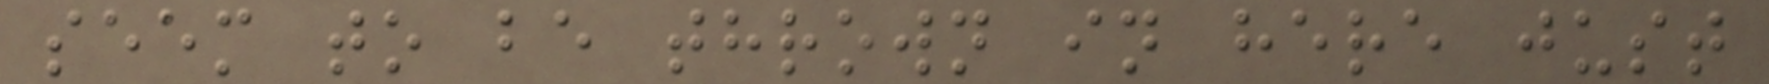seem to be thrown in here just
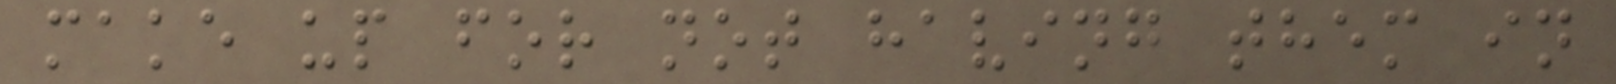make up for not having them in
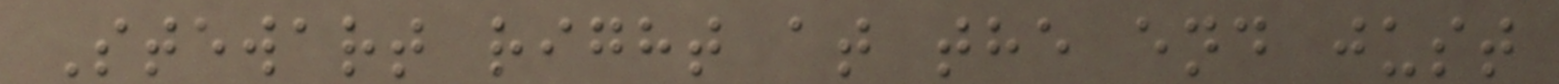Stewart right at the end just
